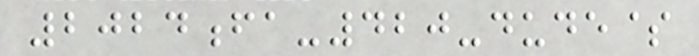2024fa-420-dude$
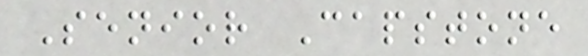Senior Capstone
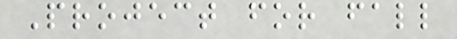Project for fall
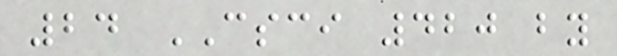24 CSCI 420 by
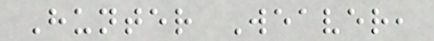Hunter Weaver,
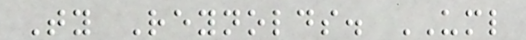Ty Reynolds. UML
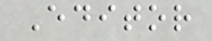Editor
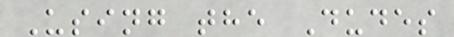Using the Dudes
